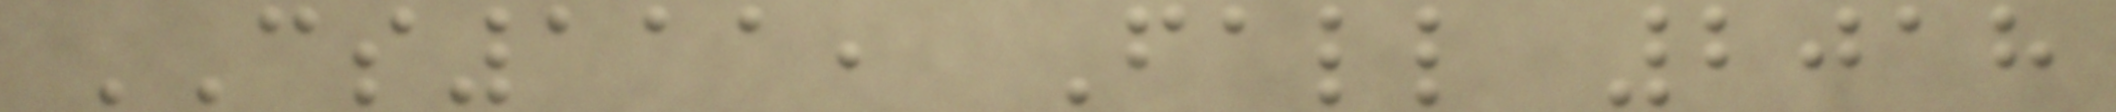CS111, Fall 2018
